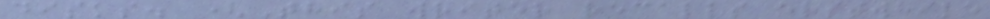disks. (This writer recalls erstwhile
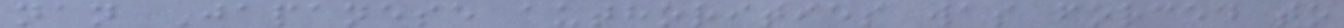nan Japanese authorities was forced to
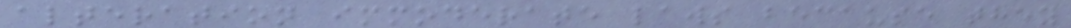alteration immoderate laws because they
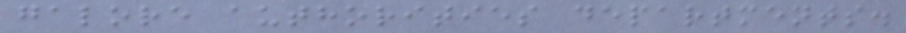galore authorities departments.
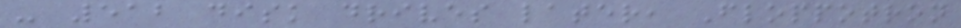- 512 disk drives later, Floppotron
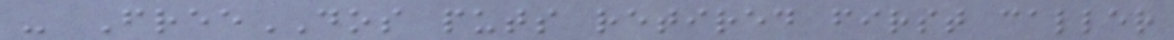- FreeDOS puts retired first caller
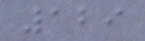129
